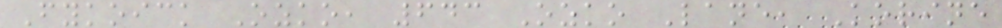Fykoick Ozko, 643 Ozko Lane, Korine
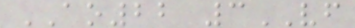AO22 3VF
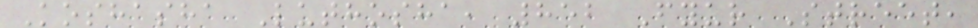Koshasha Luthosha, 852 Fyur Street,
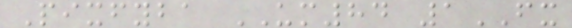Pixfyba UM84 1FX
